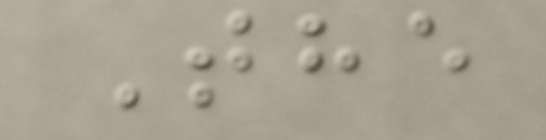The
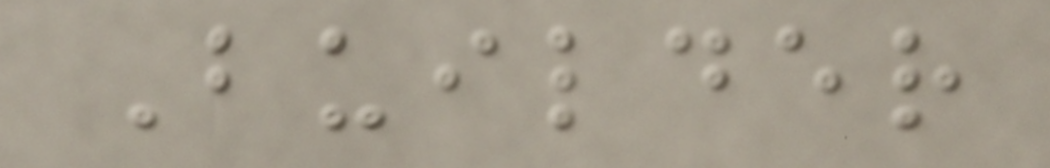Builder
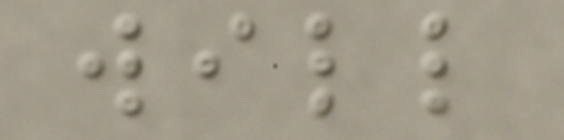will
